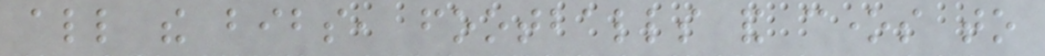all the bibs, footballs and cones to
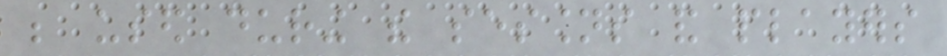be used during the sessions and players
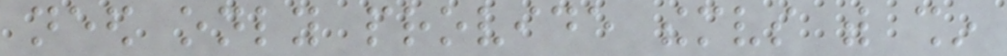need only provide themselves with shin
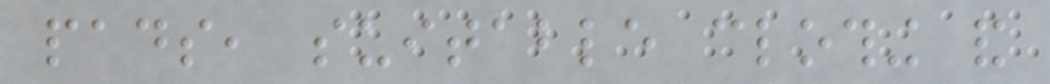pads, suitable clothing and
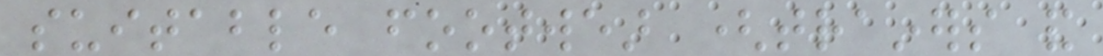suitable footwear (trainers and
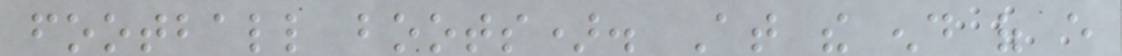football boots). At the end of every
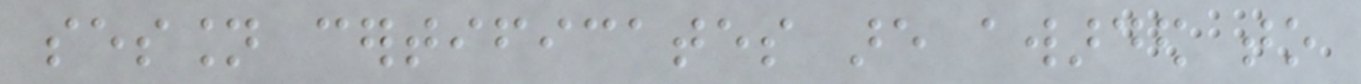session certificates are awarded to
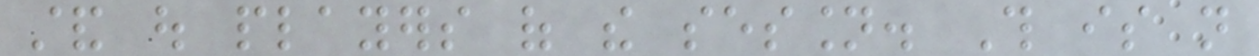stand out players of the session. This is not
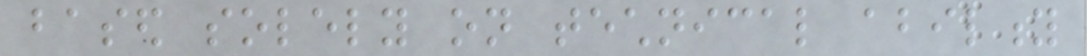based solely on technical ability
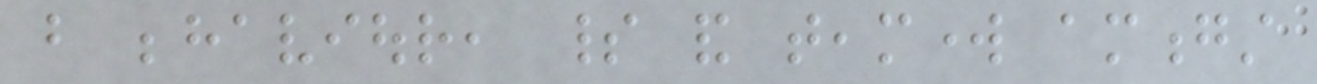but behaviour, spirit and teamwork amongst
